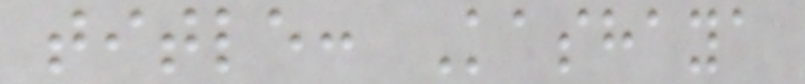title: Kashaya
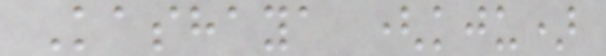Kashaya (kju)
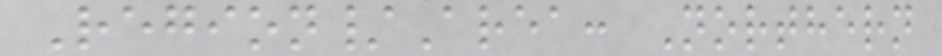Region/Area: Northern
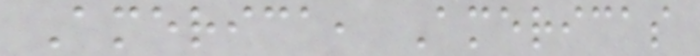America, Americas
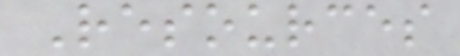Resources
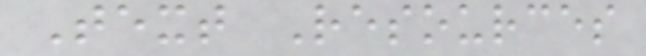Text Resources
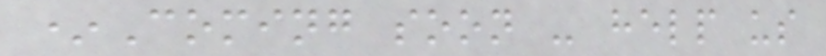*Coming soon - help us
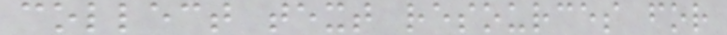collect text resources for
